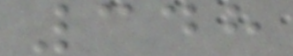348
